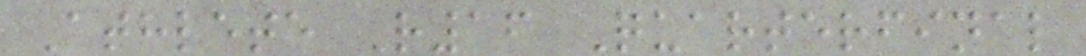Athlete R16 Quarterfinal
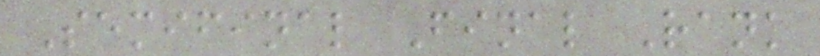Semifinal Final Rank
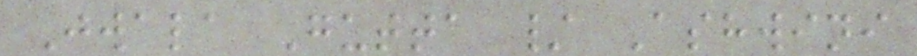Jwala Gutta / Ashwini
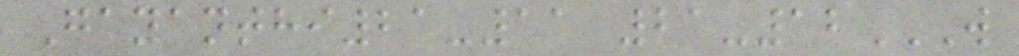Gayanthi21-11 21-12W
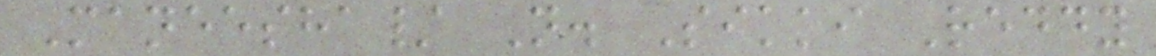Maneesha/ N. Sikki Reddy
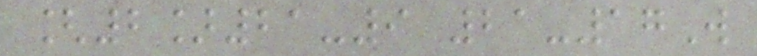[2]21-9 21-17W
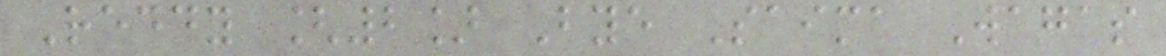Reddy [2] Bye Saima Wagas
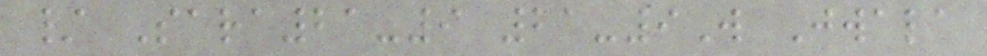/ Sara21-9 21-9W Jwala
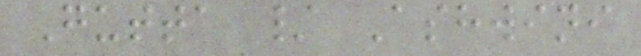Gutta / Ashwini
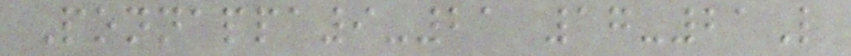Ponnappa9-21 17-21L
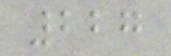227
